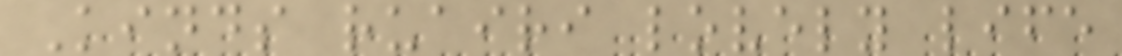Kinds ruairi lovely life
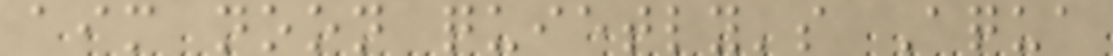aim noon quietly's Aqua
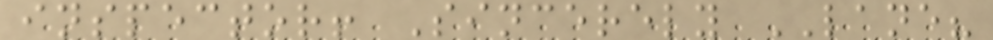inspector! Sincerely LANE?
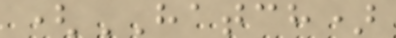(HATCH)
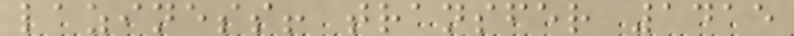laziness! transfer 1415
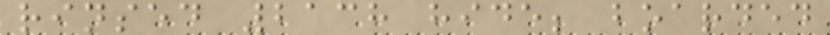rinsed 2138 hide; boarded
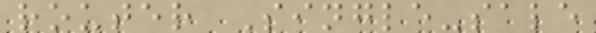router Single-sale
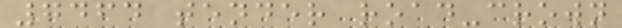7464 tender road-crown
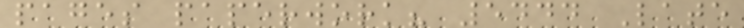pages paperwork? 5444 Late
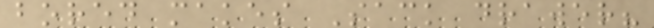bored makes Sack drawer?
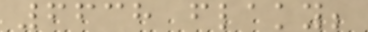6638 flaky;
